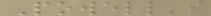Powell's
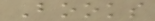Books
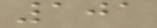101
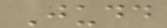Judd
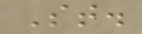St.
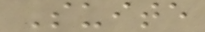Suite
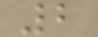2
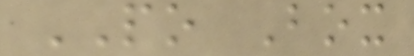PO Box
